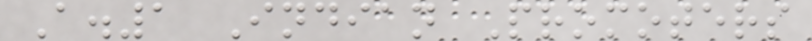A.1 Indian Promoters
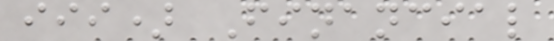iii) Financial
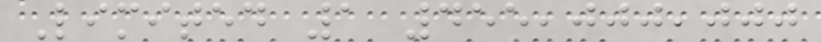Limited 1 455,000,000
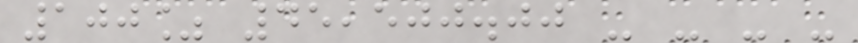100% 45,500.00 - - - -
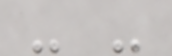- -
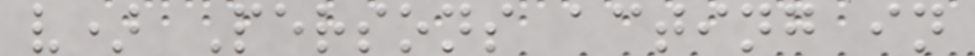v) Persons acting in
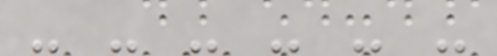- - - - - -
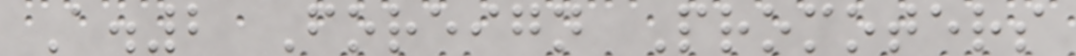A.2 Foreign Promoters
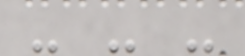- - -
